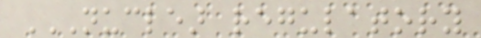NUCLEAR REGULATORY
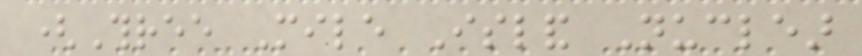(Three Mile Island Nuclear
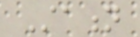Station
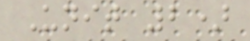Unit 2)
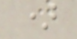)
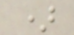)
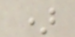)
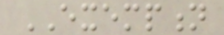EXEMPTION
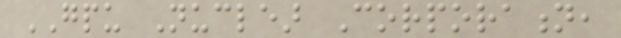GPU Nuclear Corporation,
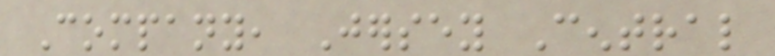Company, Jersey Central
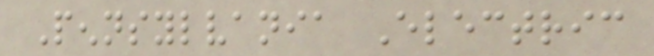Pennsylvania Electric
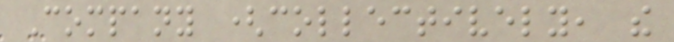Company (collectively, the
